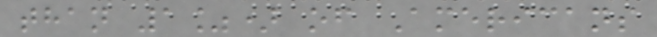than 1%) of Americans
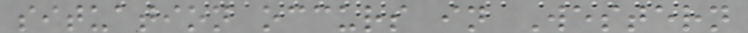situation occurs in Western
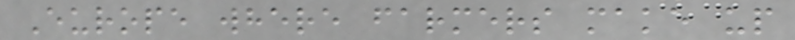Europe where farmers make up
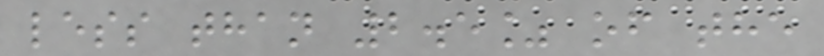less than 2.5% of the
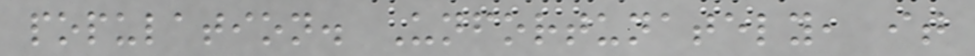population. Unfortunately, it
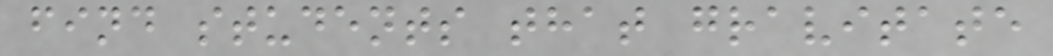find students that gravitate
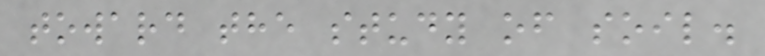toward the study of soil.
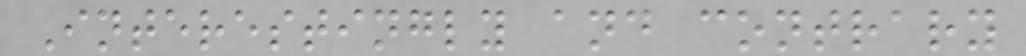Interestingly and contrary
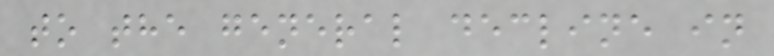to the general decline in
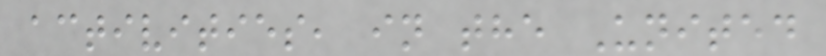activities, in the United
